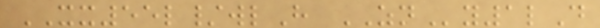XX55l/wlH ZNy1lD
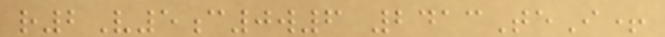r2V5c0w6 2413TeI+
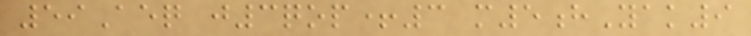59Aeq j3qop+3 m5hYak9
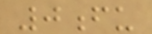0fu
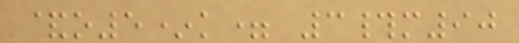&o5*k= 3#m90
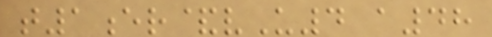t1er&vU4 a48
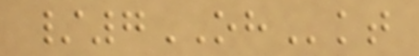/7OHkt
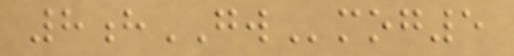8hGWmog5
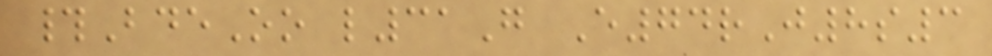#BdeOo l31G E74rJ8s3
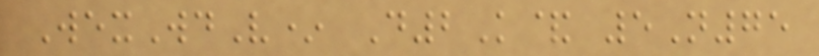WexWdV* D2K& 5N75
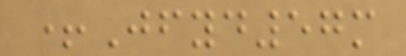+Jfyd57m
